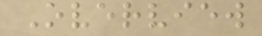Overview
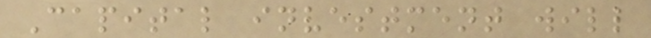Capital investment will
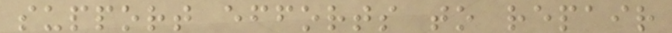support efforts to repair
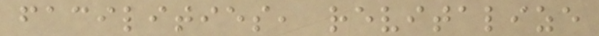facilities, revitalize
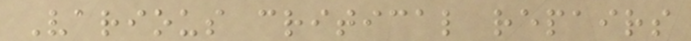Various critical repairs
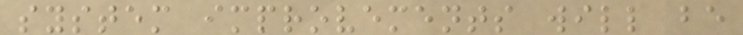system improvements will be
